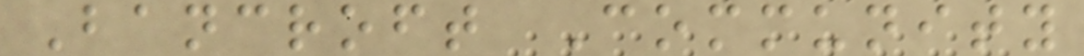Bancroft Community
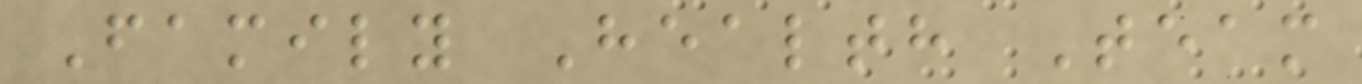Family Health Team
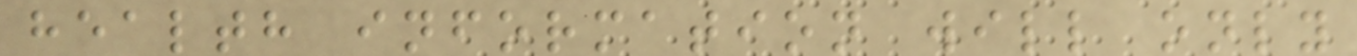health information will only
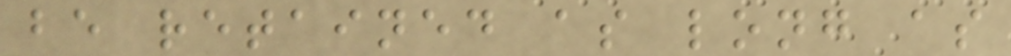be retained as long as
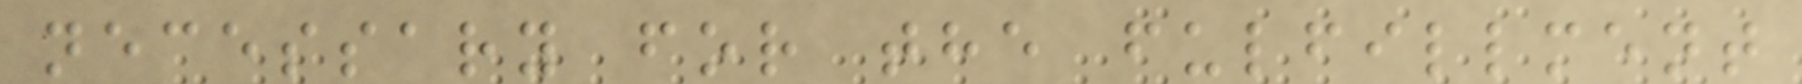necessary for the fulfillment
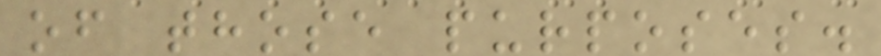of those purposes.
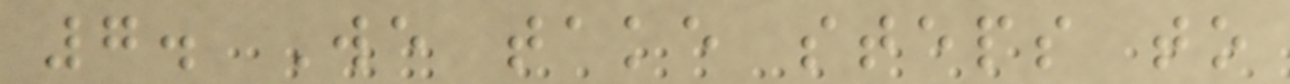7. We take steps to
